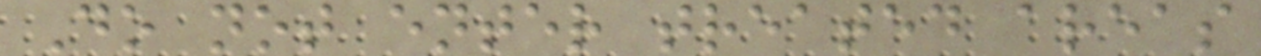Do not enter treated areas
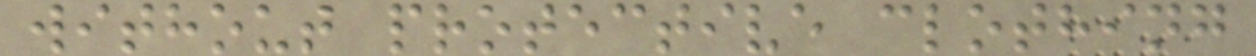without protective clothing
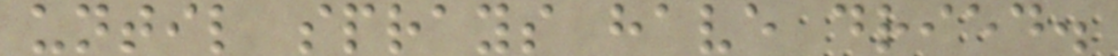until sprays have dried.
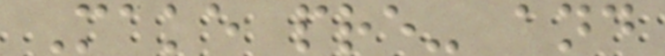Make pre- and
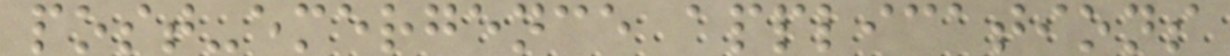post-emergence applications
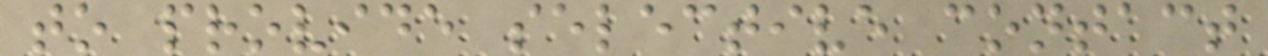to provide selective contact
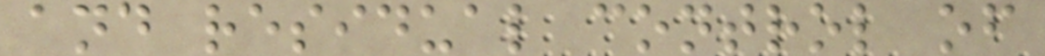and residual control of
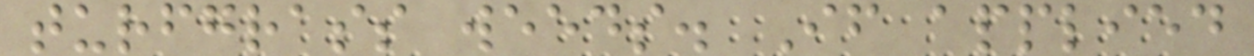turfgrass weeds. If applied
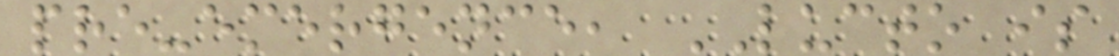pre-emergence, LUCTO is
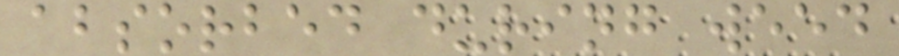absorbed during weed
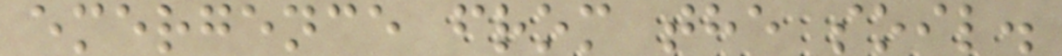emergence from the soil.
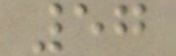57
